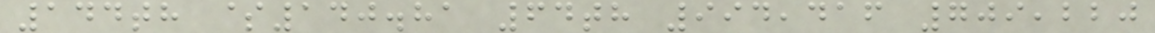144th $140.81 64th 994,416 709,220
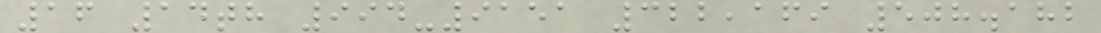16 14th 994-9151 322,169 508.182
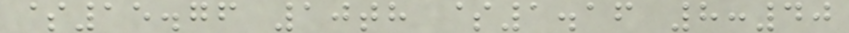$15.76 10th $1.16 8:40
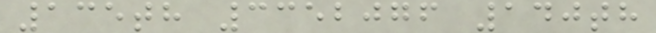135th 3352076 140th
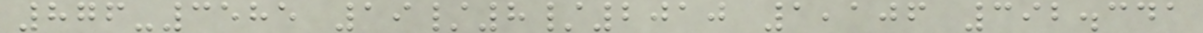876-3585 19/8/2010 1,106 392.341
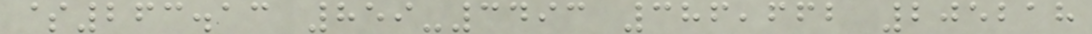$263.13 859-3493 386,662 205218
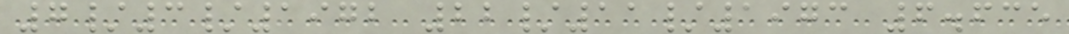7/3/1972 22/11/1973 6.635
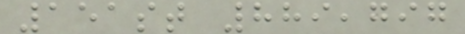151st 889,797
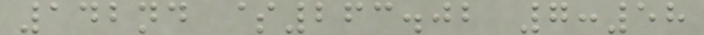142nd $263.02 7:58
